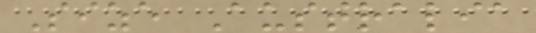Size Australia
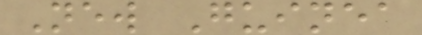New Guinea
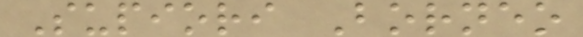Supiori Borneo
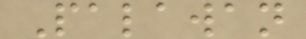Palawan
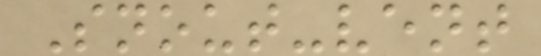Snout-vent
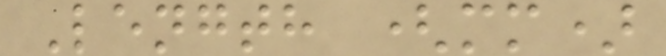Length (mm)
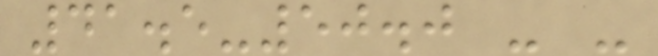41.5-50.0 - -
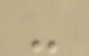-
